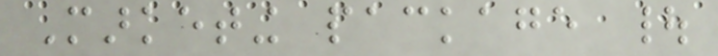Marketing package |
